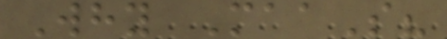Why MaaS?
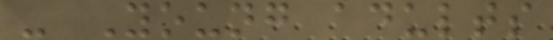- Young adults
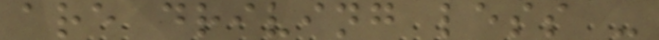are driving less -
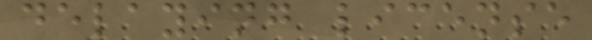delaying license
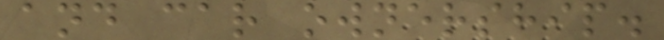and car ownership.
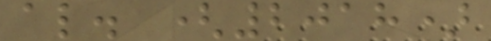al. (2018)
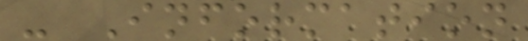- Information
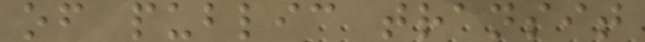of public transit
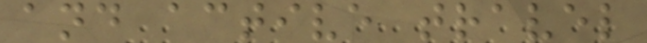and active travel
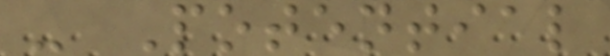- Potential
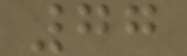77
